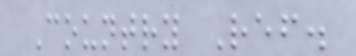Country Ref.
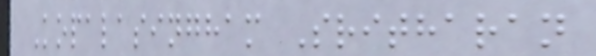Kopalasingham Sritharan
